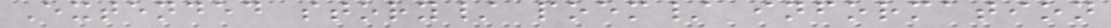Extended story/ poem/ information
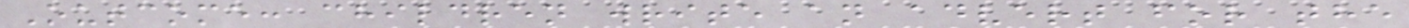Outcome: children write an advert for the
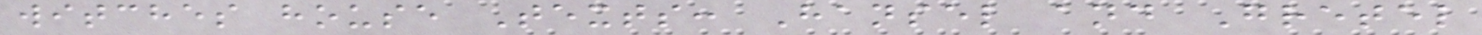witches house Texts: Hansel and Gretel
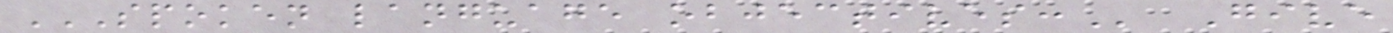SPOKEN LANGUAGE OBJECTIVES: Give
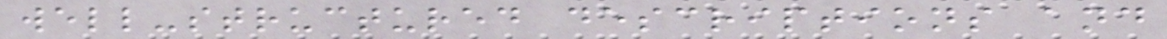well-structured descriptions and
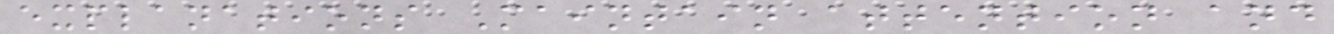explanations Maintain attention and
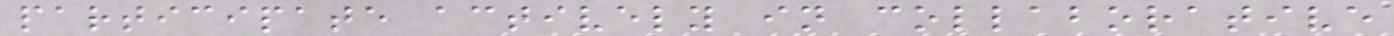participate actively in collaborative
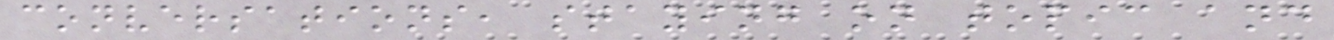conversations, staying on topic and
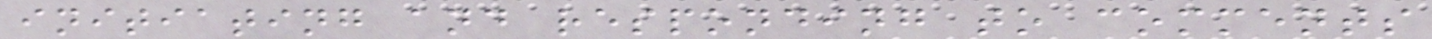initiating and responding to comments
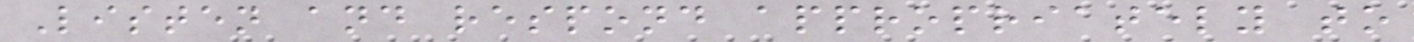Listen and respond appropriately to
